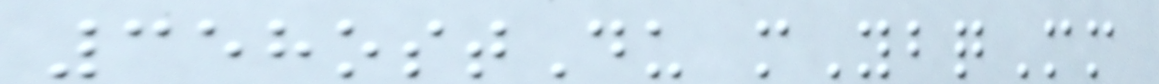358ostDu mYbqMm
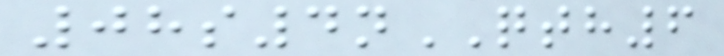08s4nQTH6
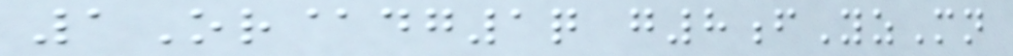1Or@dg1q g8fYzMn
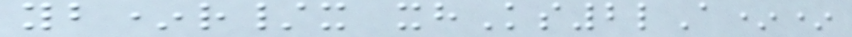yb*r/x xhKs2lA**
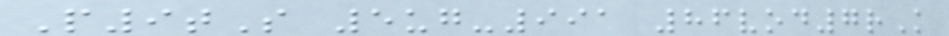P9tS 5ug-991 86vod7rK
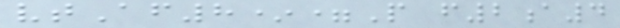vtAf8*=P f2a4
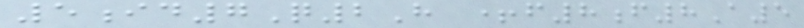5id7Q2H +f8f8A5
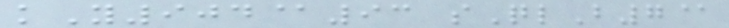kY904@93 sQlB7@
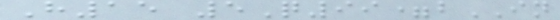H15 5Q99=bIN
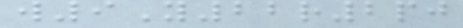w9Y22r2pj
